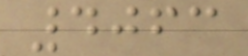4063
